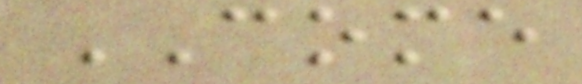COME
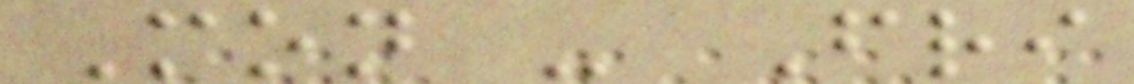Mon - Fri
